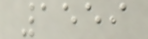1559
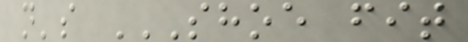n's SHOE FIT
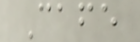Cafe
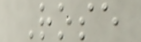Rose
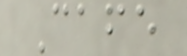Cafe
